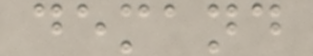demand
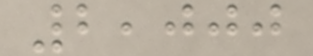2,000
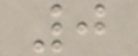0
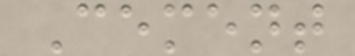Cement
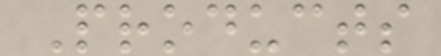Products
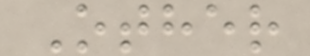Other
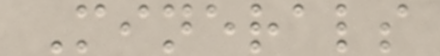Minerals
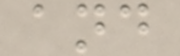and
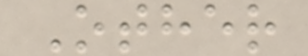Other
